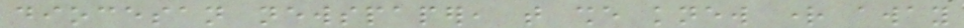diocesan newspaper, that she knew right away
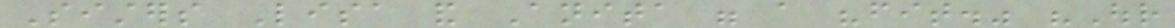Sisters Lisa and Anita were a "fit." "Our
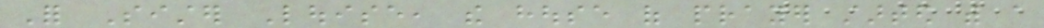For Sister Louise, the house of prayer started with a
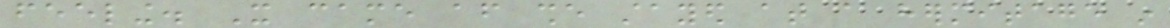feeling. It came after she stayed at a hermitage in
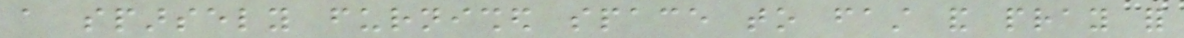a sparsely furnished space to fast and pray for
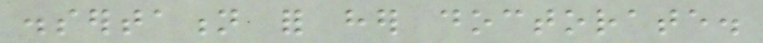dissertation for her doctorate.
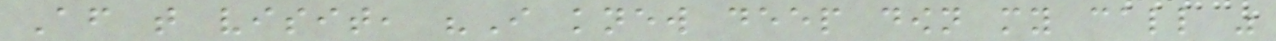After that visit, "I knew deep down my call was
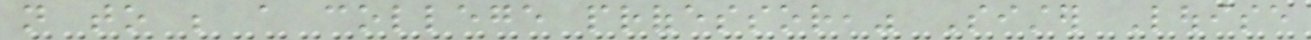not to be a college professor," Sister Louise
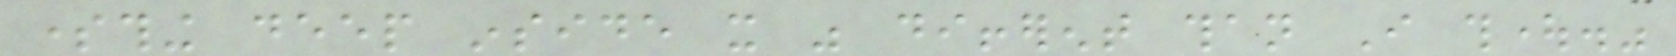something deep inside it was different than I thought."
